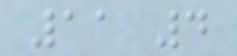11 4
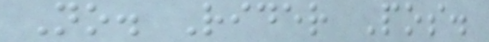No. Rider Pos.
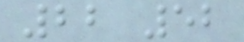22 52
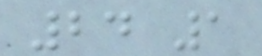24 1
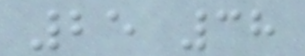25 38
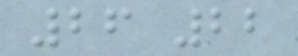26 22
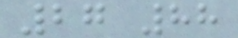27 88
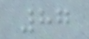87
